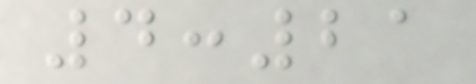4:21
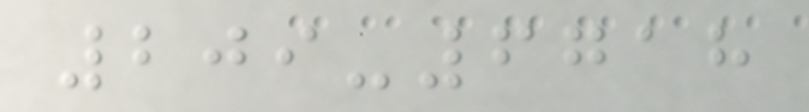209-6718
